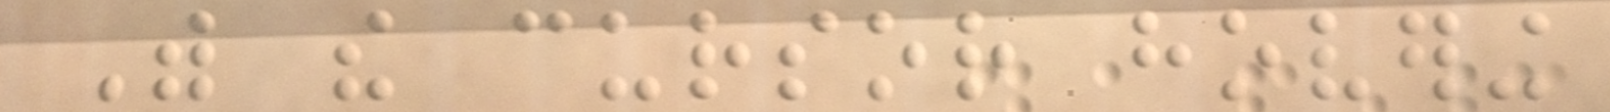With the cursor hovering
